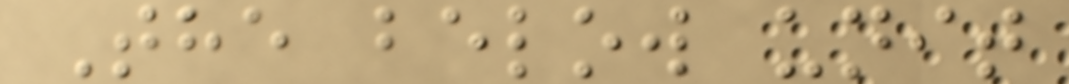The below unit
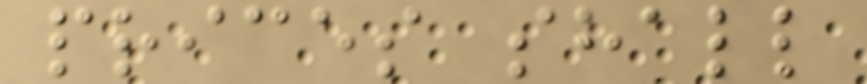prices shall
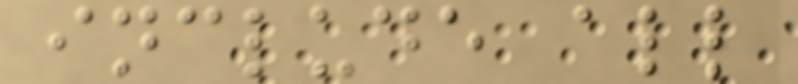include all
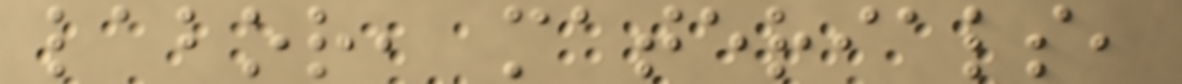labor, materials,
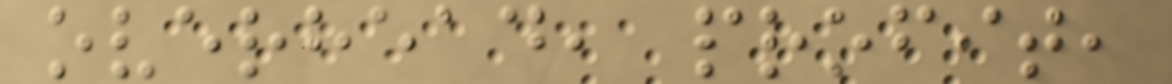overhead, profit,
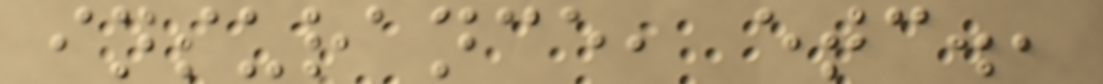insurance, etc.,
